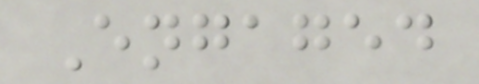Engaged
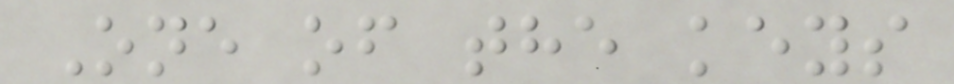One of the keys
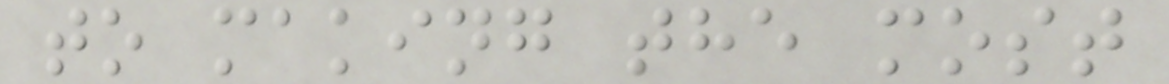to making the most
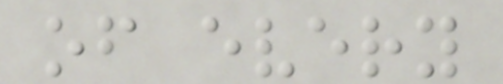of every
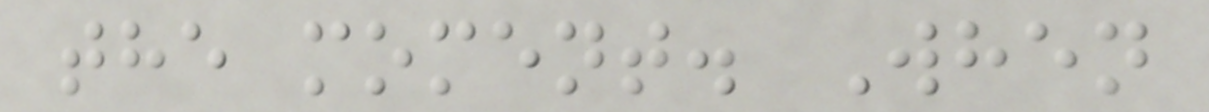the moment. When
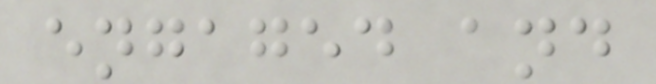engaged and
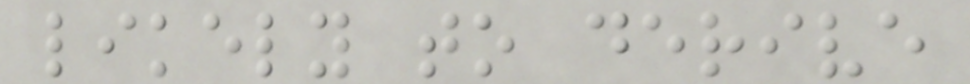likely to derive
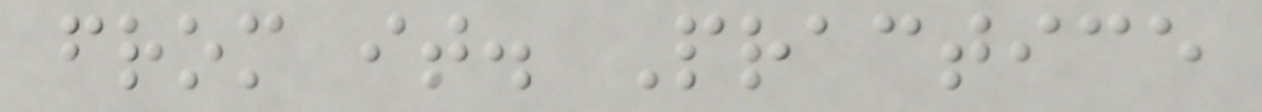from it. Practice
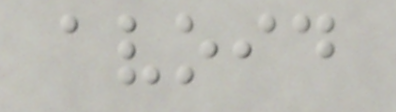avoid
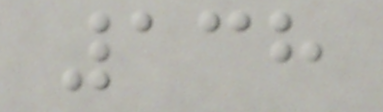138
